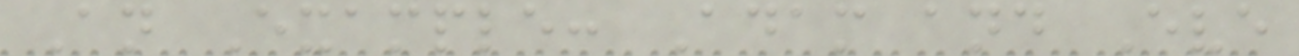An Example: Adam and Eve
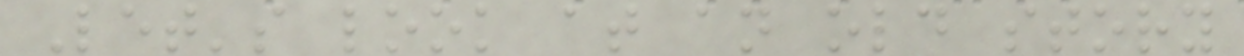Let's look at an old story
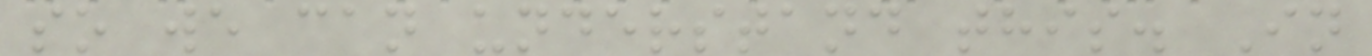so we can understand this. In
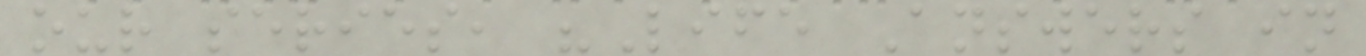our series, "Life Answers in
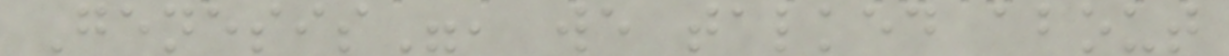Genesis", we talked about
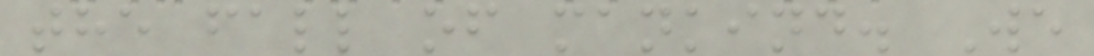the fall of mankind. We
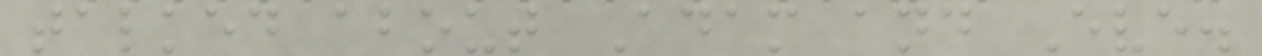talked about Adam and Eve.
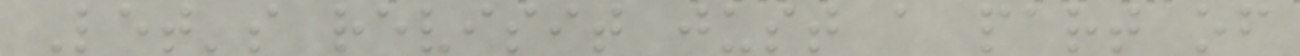Let's revisit just a part of
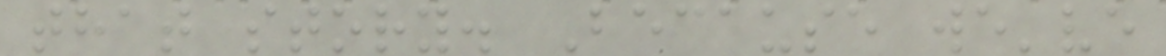that story. Because we've
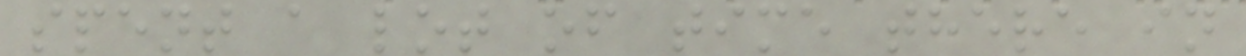spent a lot of time there in
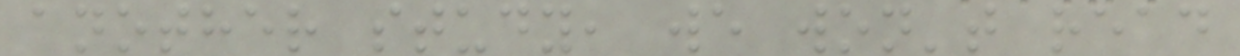another study, we won't read
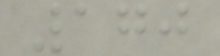170
